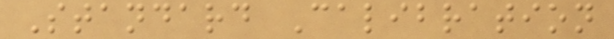Standard Calibration
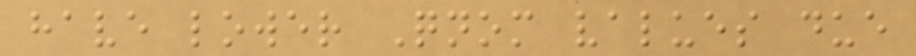have lower Qnom values due
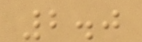2.0
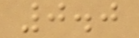0.0
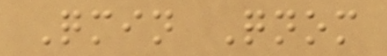Qmin Qnom
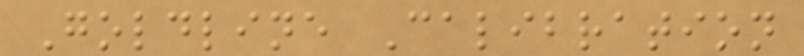Goldline Calibration
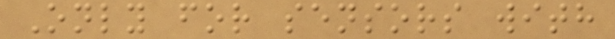Only for sensors with
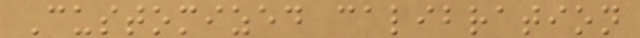Customized calibration
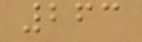263
